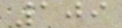109
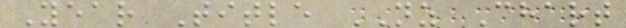Year Title NZ Chart
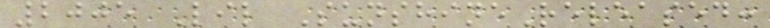2005 Lil SunshineReleased:
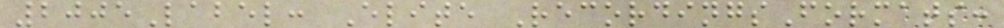2005Label: Elite RecordingsFormats:
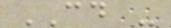CD -
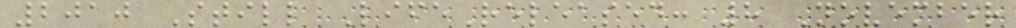2010 Still LifeReleased: 8 November
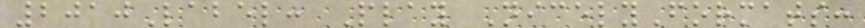2010Label: Play NicelyFormats:
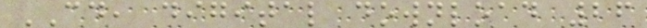CD, digital download 26
